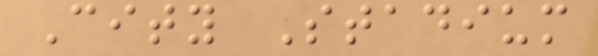City Stadium
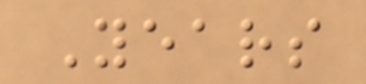Years
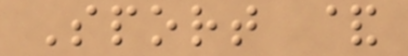Sport &
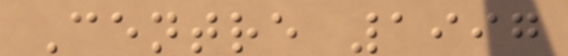Centre 1997
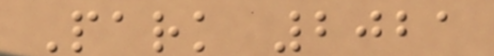Park 2021
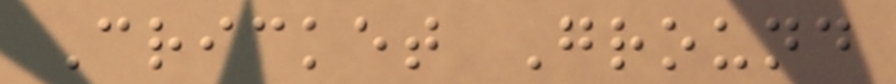Cricket Ground
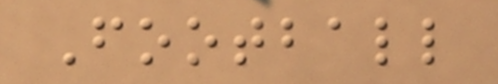Football
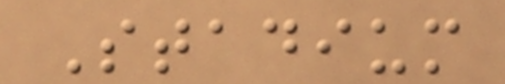Stadium
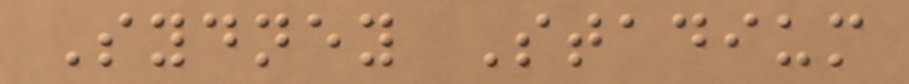Sydney Stadium
